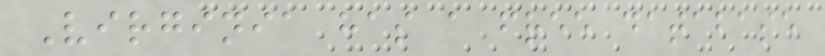Virginia has a free database
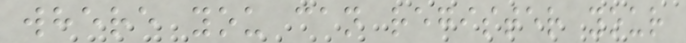where you can register your
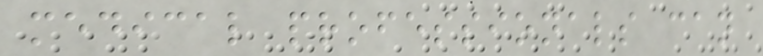medical professionals can
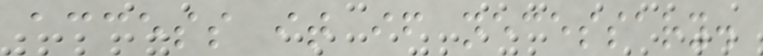access it if necessary.
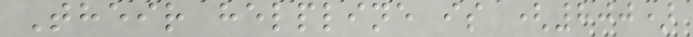Their helpline is (800)
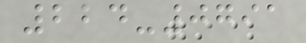224-0791
